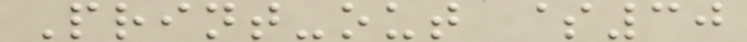Print-out $30
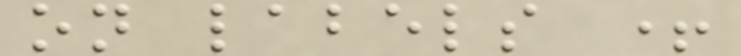on labels +
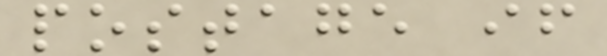postage if
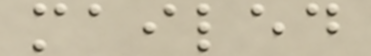mailed
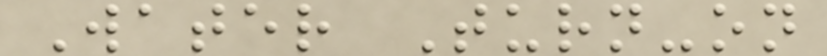Water Turn-on
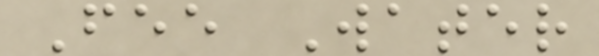Fee Water
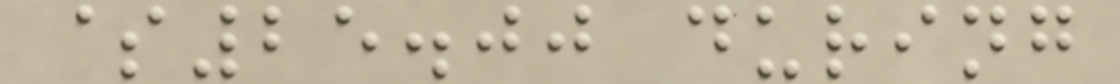$25.00 during
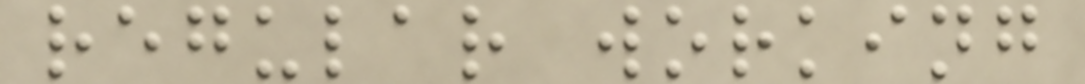regular working
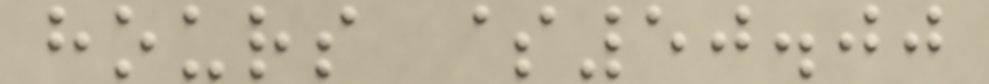hours $50.00
